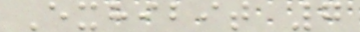Exhibit 7
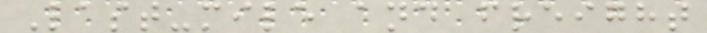Last-mile and freight
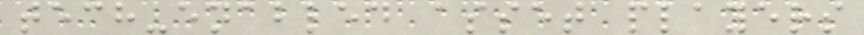tech-enabled asset players
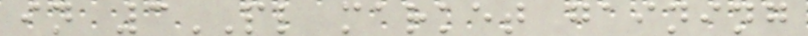in 3PL market gaining
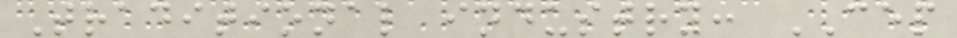Traditional industry: CEP
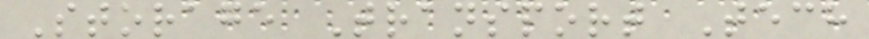Storage Transport Tech
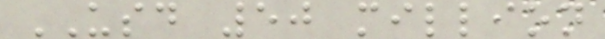USD 50 million
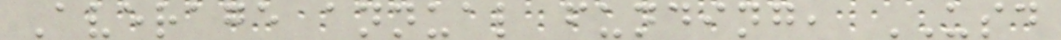Average annual funding, USD
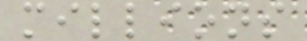millions
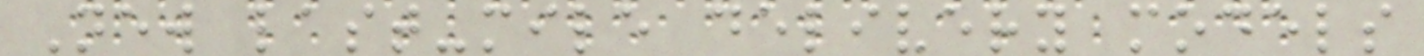New last-mile delivery models
